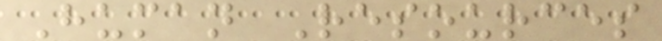Human Resources
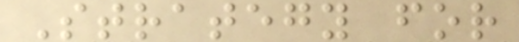Strategy for
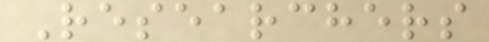Researchers
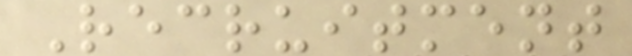Recruitment
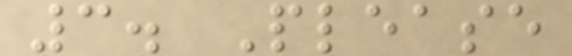3. Please
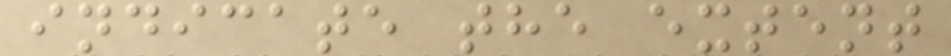indicate the extent
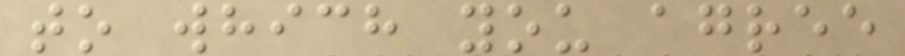to which you agree
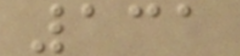131
